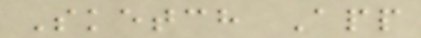Sketch App
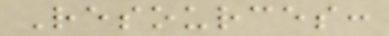Resources:
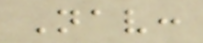Nav:
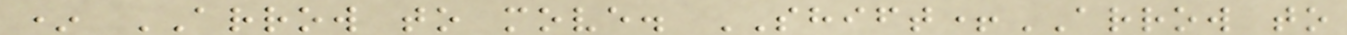* ARROW to move. SHIFT+ARROW to
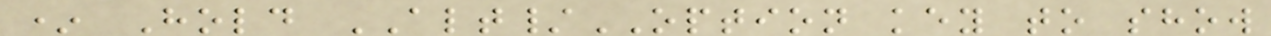* Hold ALT/OPTION key to show
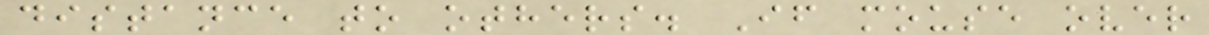distance to others. If mouse over
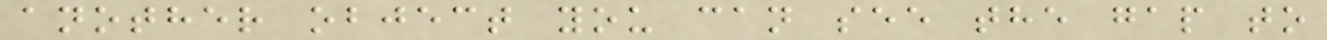another object you can see the gap to
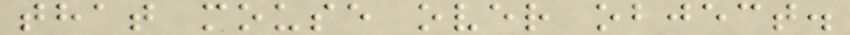that mouse over object.
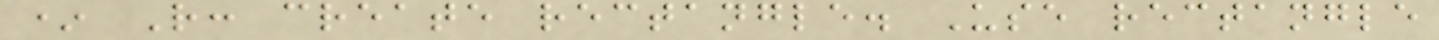* R: create rectangle. Use rectangle
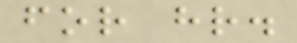for hr.
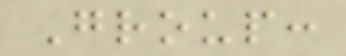Group:
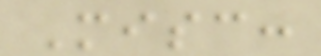Misc:
